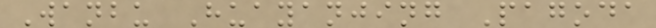Wanbu Huayanjing Pagoda
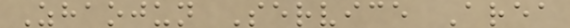Zhaojun Service Area
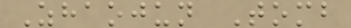Zhaojun Tomb
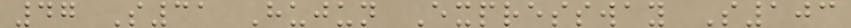47 S31 Hujun Expressway S103
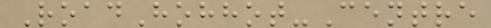RoadHohhot-Centre
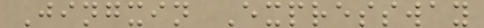Jingxin Expressway
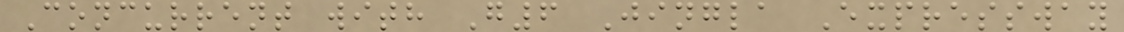Concurrent with G6 Jingla Expressway
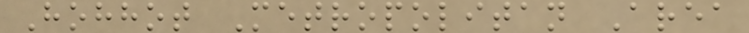Hohhot Metropolitan Area
